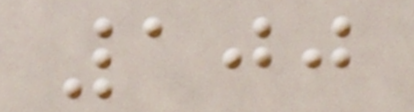100
